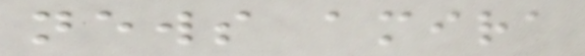news amira
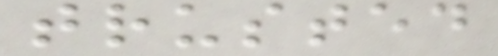trusted
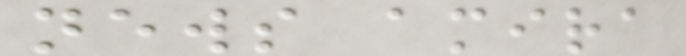news amira
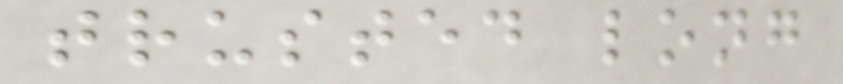trusted long
